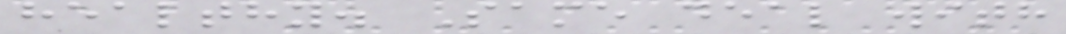healthy. Same deal with
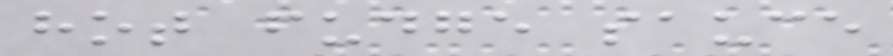hot fudge sauce
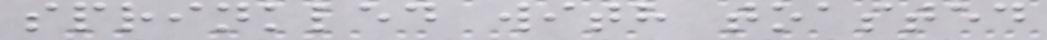sprinkled with toasted
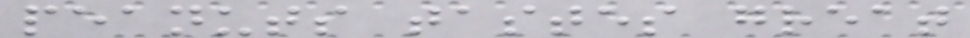peanuts tastes great
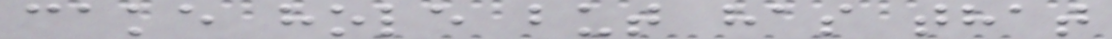cake hole but has that
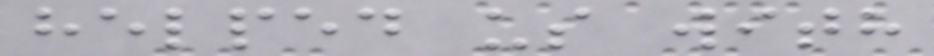helped us with
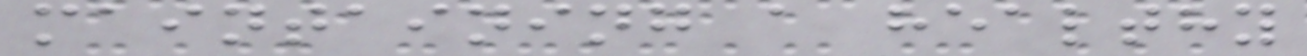maintaining a healthy
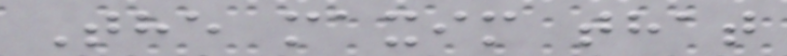The maxim that
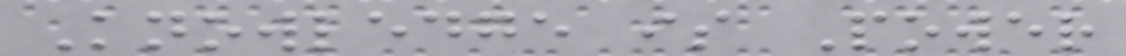Knowledge is Power
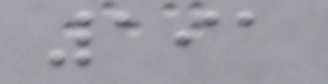191
